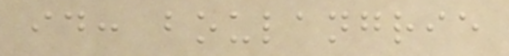id: boulangrie
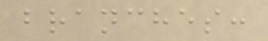branches:
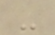-
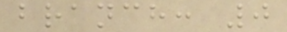branch: 0
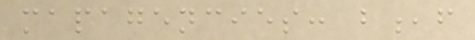mapagencies: b,f
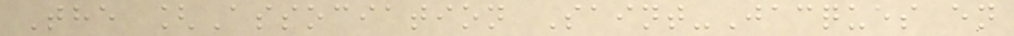The [Association Saint-Jacques en
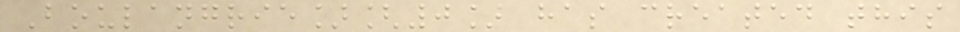Boulangrie][0] has created this
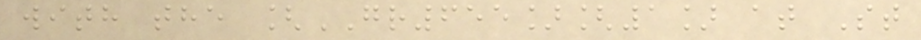with the [GR655][1] at St
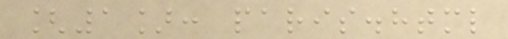[1]: paris.html
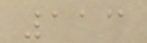113
